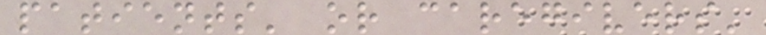patients' or caregivers'
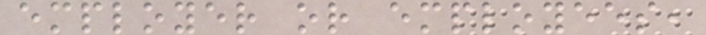employer or employees,
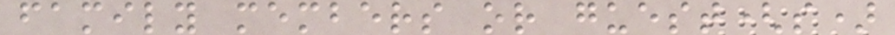family members or guest(s)
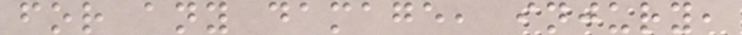for any damage, injury,
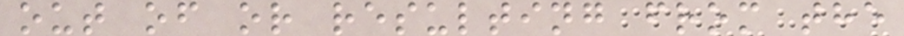out of or resulting from the
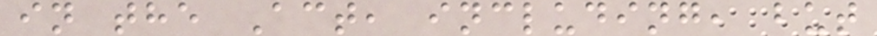in the Act, including, but
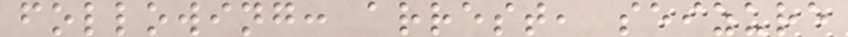following: arrest, seizure
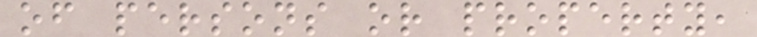of persons or property,
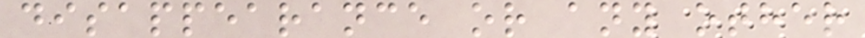disappearance or any other
